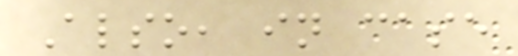Also, in case
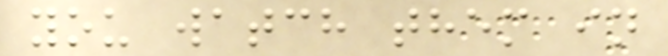you watch them in
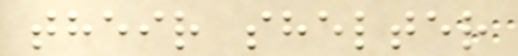their shelter
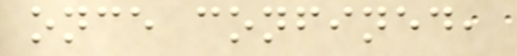once confined,
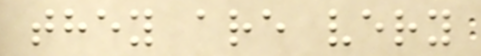they are very
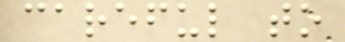careful to
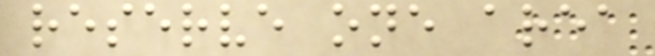reserve one area
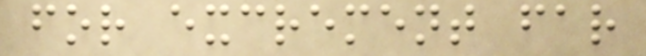for excrement far
